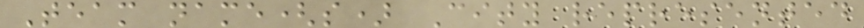Team name(s) City represented
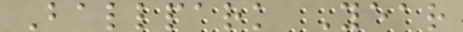Ballpark Year
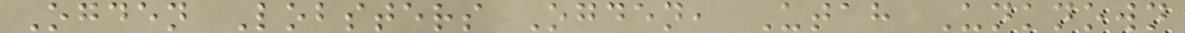Ogden Lobsters Ogden, Utah Unknown
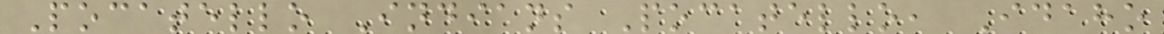Pocatello Indians Pocatello, Idaho
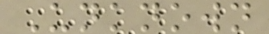Unknown
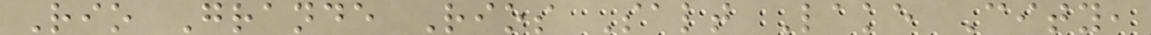Rio Grande Rios Salt Lake City,
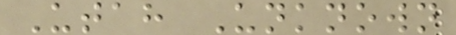Utah Unknown
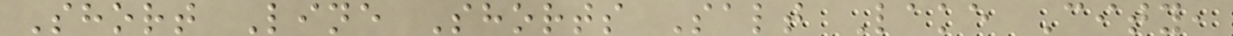Short Line Shorts Salt Lake City,
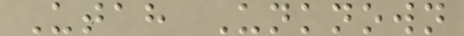Utah Unknown
